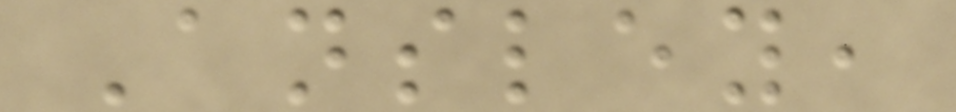Ansley,
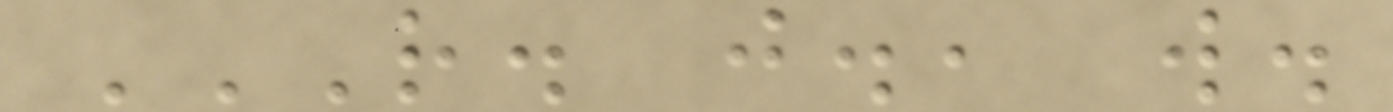R. J., W.
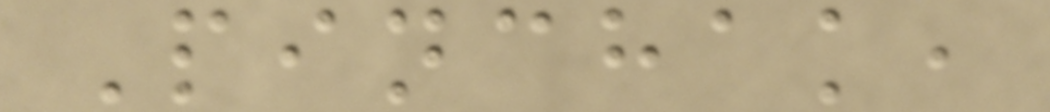Pinchak,
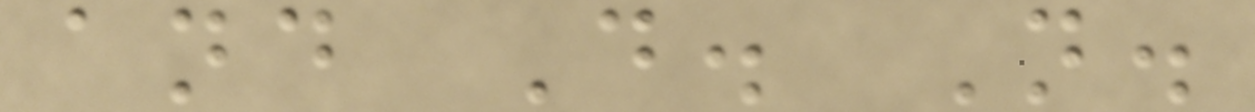and D. N.
